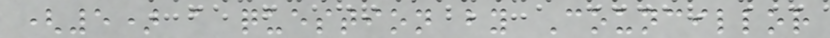(5) a question by Councillor
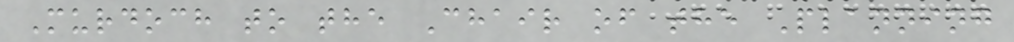Murdoch to the Chair of the Planning
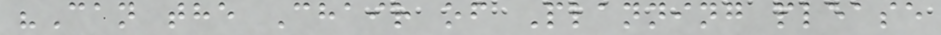"Can the Chair of Planning please
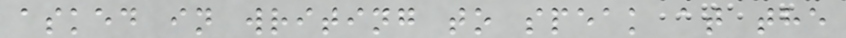asked in writing to speak at the
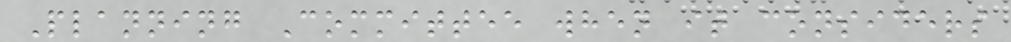Planning Committee when it considers
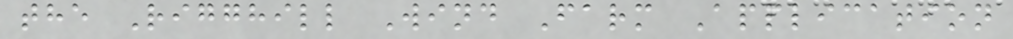the Rigghill Wind Farm Application
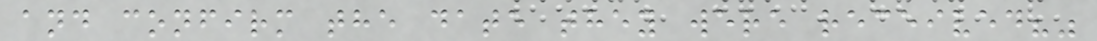and confirm the date they were received?"
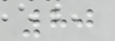80
